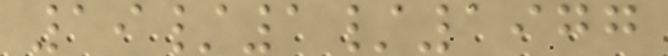19/1/1977
